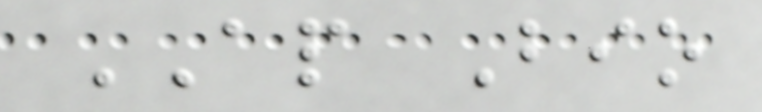AP Bio
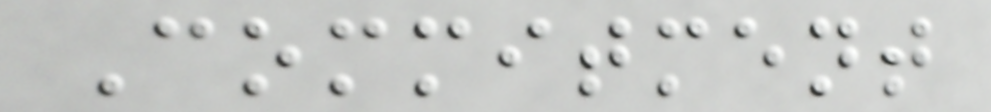Commitment
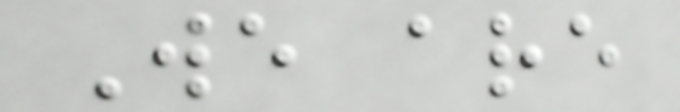We are
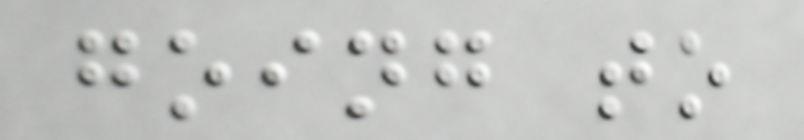going to
